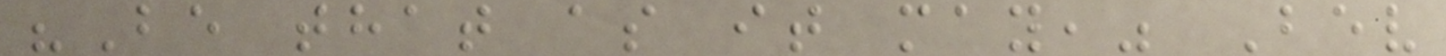"Be that as it may," Bev
